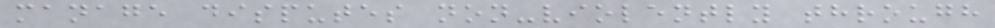manage disputes non-violently through
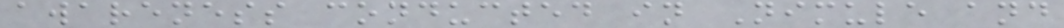awareness conducted in Nimule and
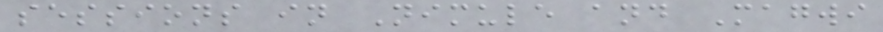sessions in Nimule and Magwi
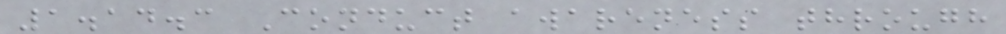1.14.3 Conduct awareness through
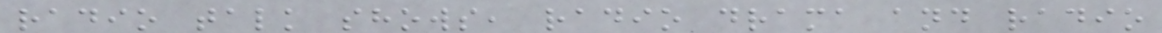radio talk shows, radio drama and radio
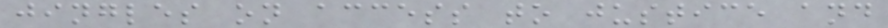jingles on access to justice and
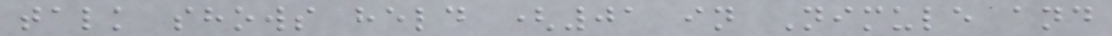talk shows held (01 in Nimule and
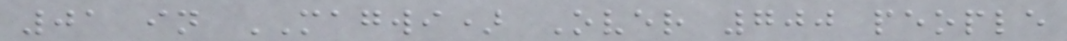01 in MAGWI) Over 700 people
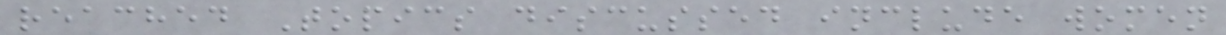reached Topics discussed include women
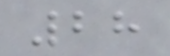28
